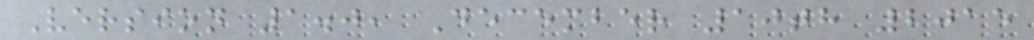Version 1.0, December 10th 2015
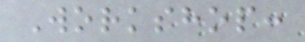Workshop:
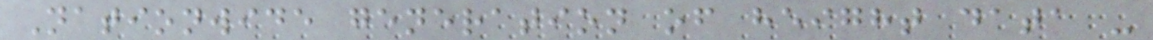Nationwide generation of height data -
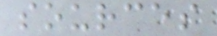sources
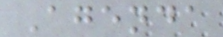Agenda
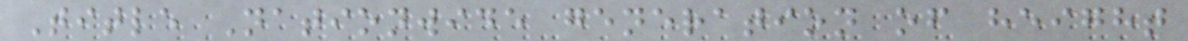Title Nationwide generation of height
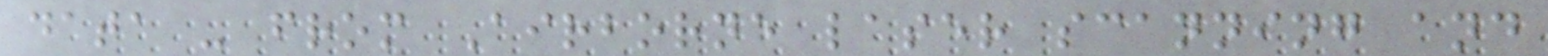data - from Airborne laser scanning and
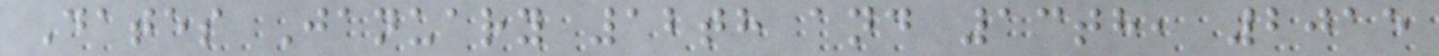Dates January 12th and 13th, 2015
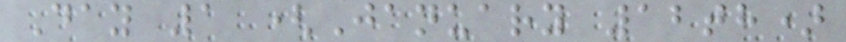Day 1 (January 12th)
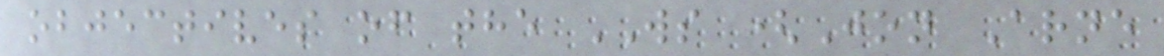objectives of the WS (Jon Arne
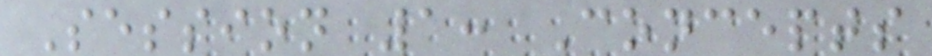Session 1: Concepts
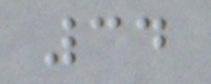34
